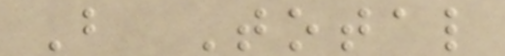B Total
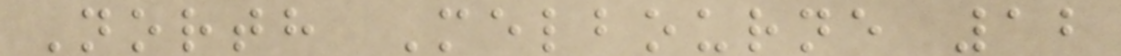North Melbourne 12
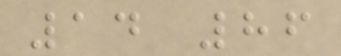14 86
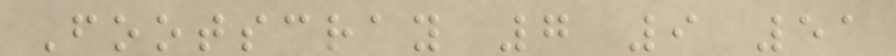Footscray 7 9 51
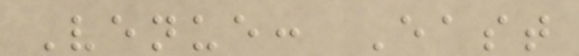Venue: East
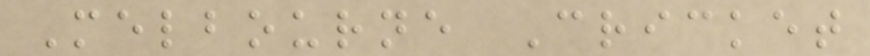Melbourne Cricket
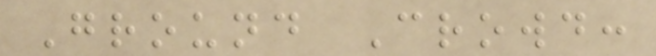Ground Crowd:
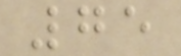75
